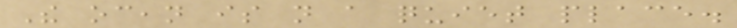The ocean is not a quiet place.
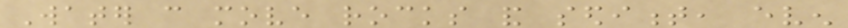Water can move rocks and sediment, even
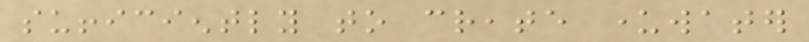sufficiently to create underwater
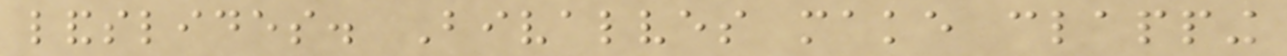landslides. Bivalves make clapping
